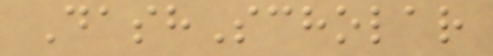DashScholar
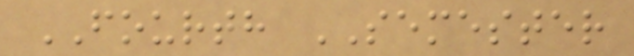FOURTH SEMESTER
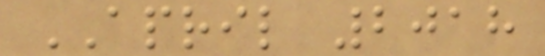APRIL 2018
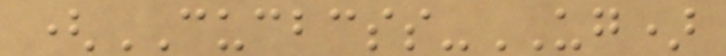(CUCBCSS-UG)
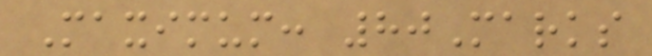Maximum: 80Marks
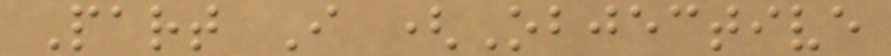Part I (Objective
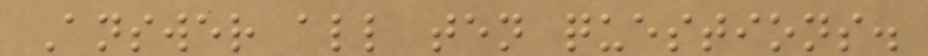Answer all ten questions.
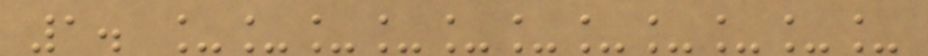1. ___________
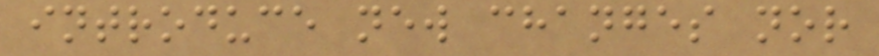introduce new changes nor
